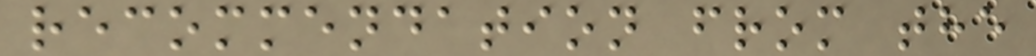recommendation from the
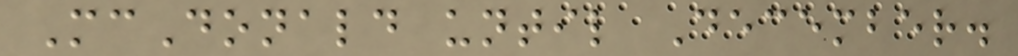McDonald until December.
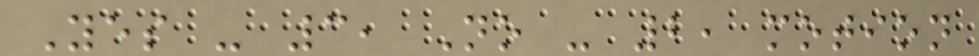Yes - 3, No - 2, motion
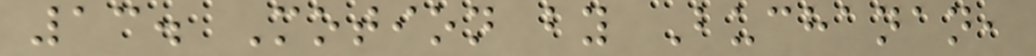13. Motion by Buchanan,
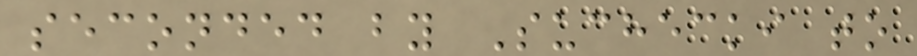seconded by Suchecki to
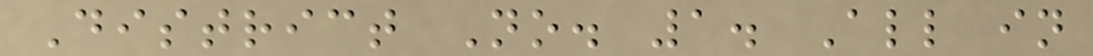District No. 1. All in
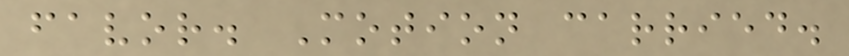favor. Motion carried.
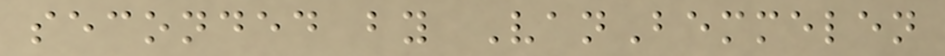seconded by VanBemmelen
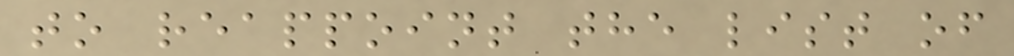to reappoint the list of
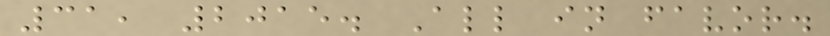31, 2015. All in favor.
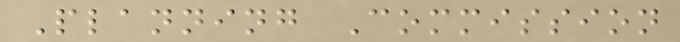Planning Commission
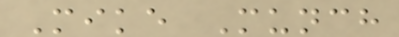Mike Munch
